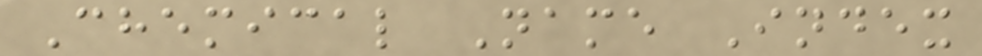Chemical Name Index
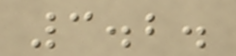3.2.
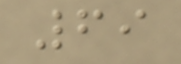69
